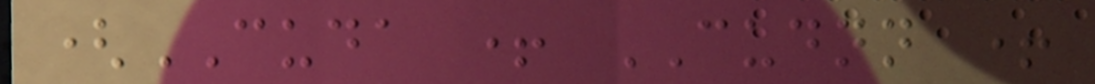(CUDA + CUDNN +
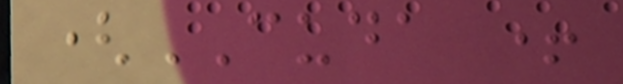(CUDA +
